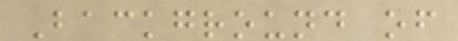Background of
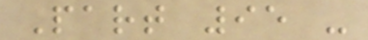Part 95 -
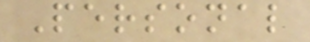Personal
